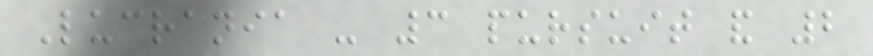Lucrania - 3 pursuit and 2
